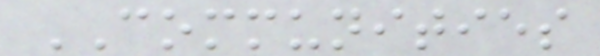COMMUNITIES
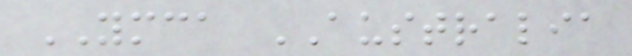YMCA AUSTRALIA
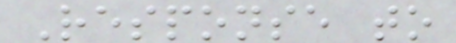Response to
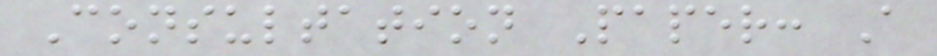Consultation Paper: A
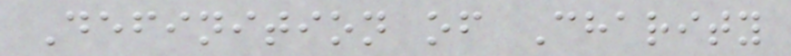Definition of Charity
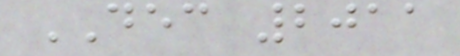DEC 2011
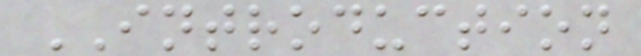INTRODUCTION
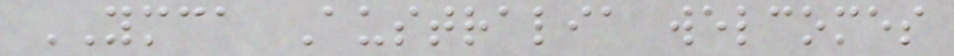YMCA Australia welcomes
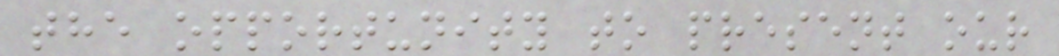the opportunity to present our
